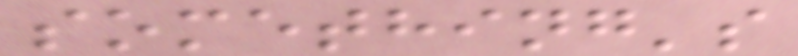something's
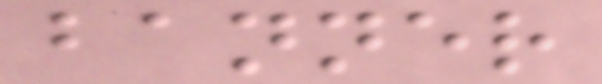banner
